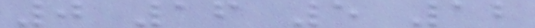0 16 5 12
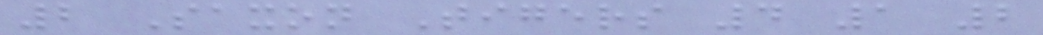2 Saxon Tigers 4 1 2
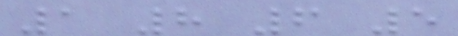1 8 6 5
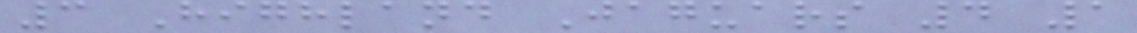3 Highland Jaguars 4 1
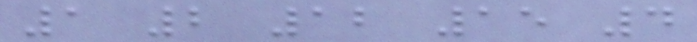1 2 12 15 4
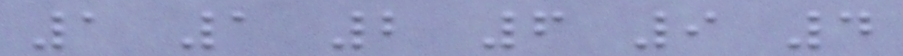1 1 2 6 9 4
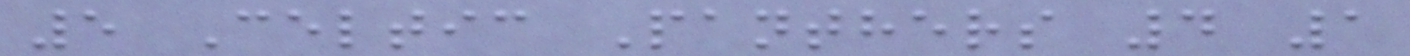5 Celtic Panthers 4 1
